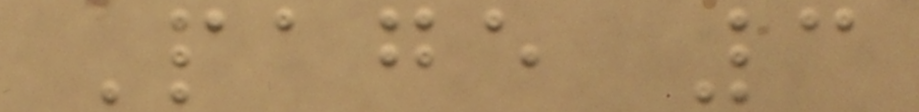Page 3
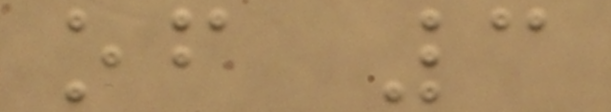of 3
